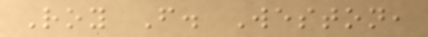Roy F. Weston,
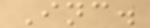Inc.
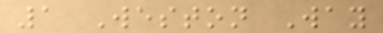1 Weston Way
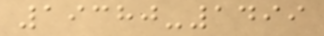19380-1499
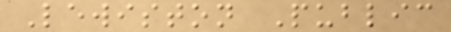Lewiston Public
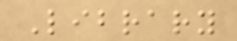Library
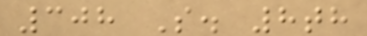308 S. 8th
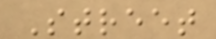Street
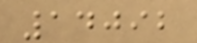14092
